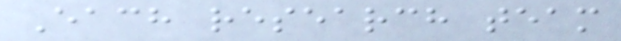Each research team
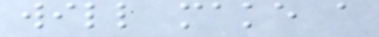will make a
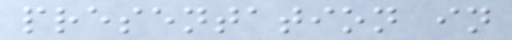presentation in
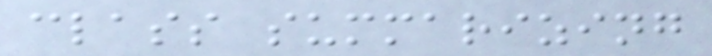class summarizing
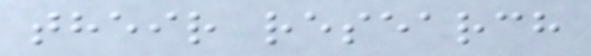their research
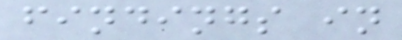findings in
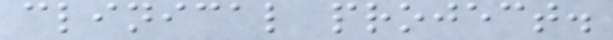clinical project.
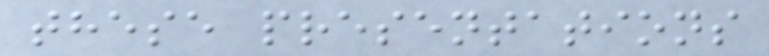these presentations
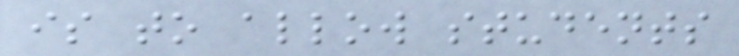is to allow students
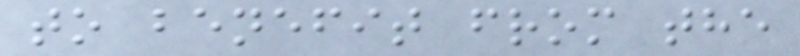to benefit from the
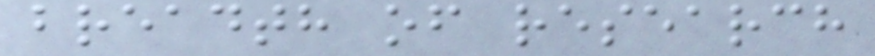breadth of research
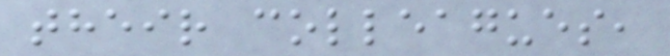their colleagues,
